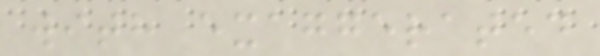with exaggerated
